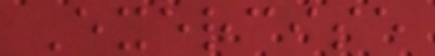Exercise
